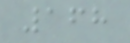168
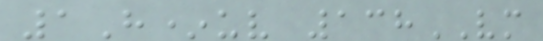1H*uv 138VM
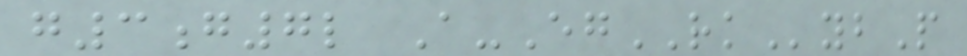g3g7l A-EgRKybP
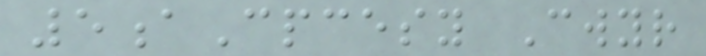5aCpcesy Cwyr
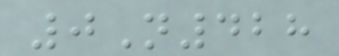0N428
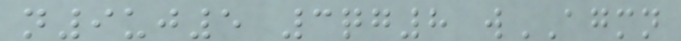n9uj5 3qg8 wAGMN
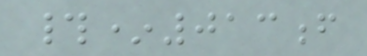#*013f
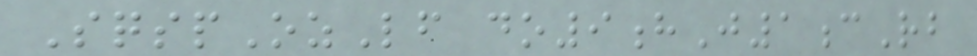SqspOzLf do9hJ1cRb
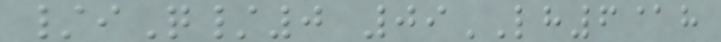/iQ/0 09LH6@h
